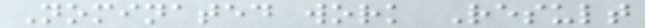Nominated work Result
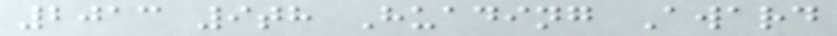2013 9th Huading Award
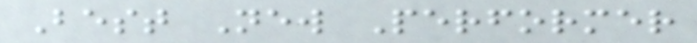Best New Performer
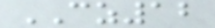CZ12
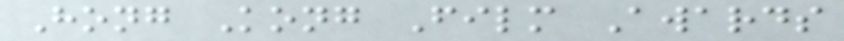Hong Kong Film Awards
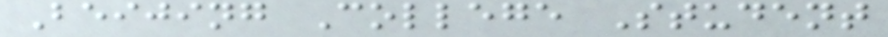Beijing College Student
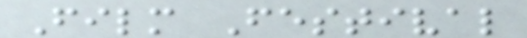Film Festival
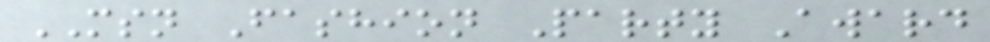MSN Fashion Party Award
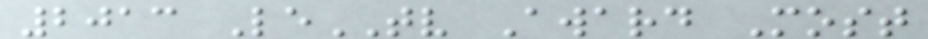2013 LeTV Award Most
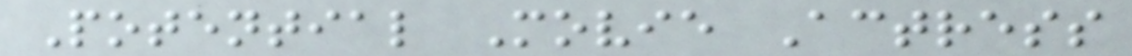Potential Movie Actress
